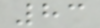83
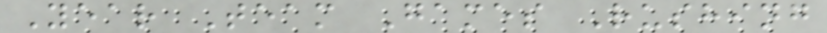Year Team Games Rushing
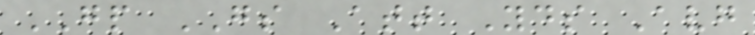GP GS Att Yds Avg
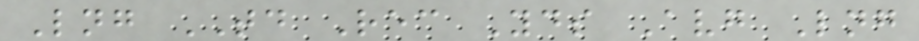Lng TD Rec Yds Avg Lng
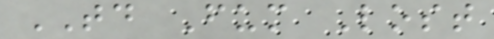TD Fum Lost
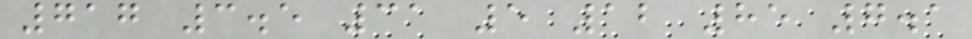717 3.5 31 5 12 85 7.1
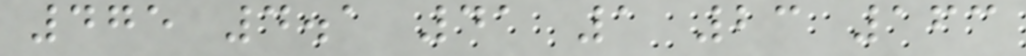475 4.1 41 1 23 163
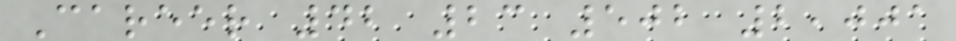Career 42 23 502 2,001
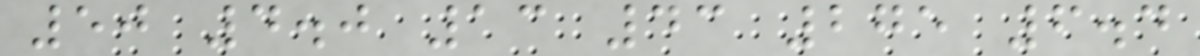50 4.0 13 43 275 6.4
